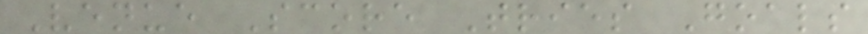Venue Score Tries Goals
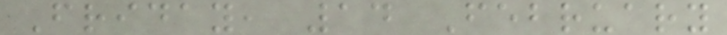Friday, 14 February
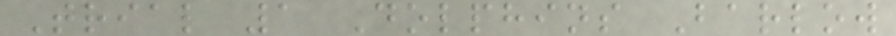Trial 1 Dolphins Barlow
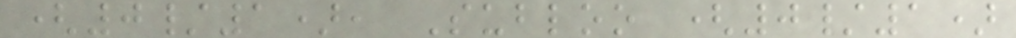(0/1), Subloo (0/1)
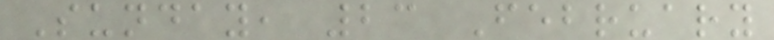Sunday, 23 February
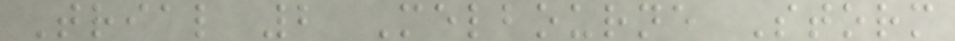Trial 2 Melbourne Storm
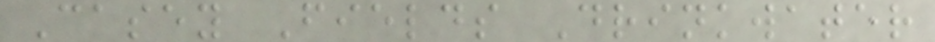Casey Fields Drinkwater
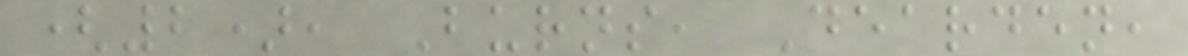(2), Burns, Dearden,
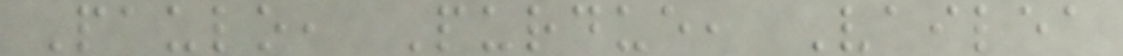Paulo, Purdue, Vailea
